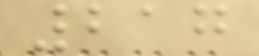217
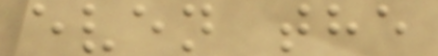even the
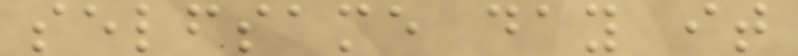selfsame day it
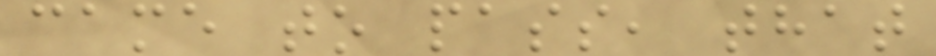came to pass, that
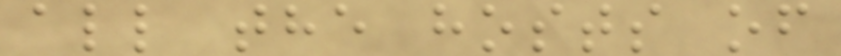all the hosts of
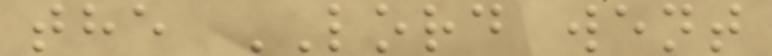the LORD went
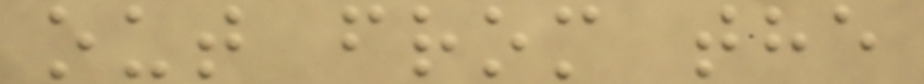out from the
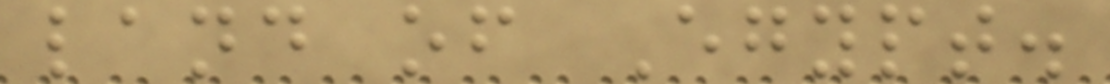land of Egypt.
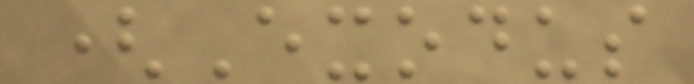(Exodus
